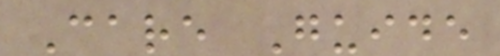Care Guide
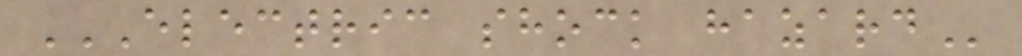ELECTRIC SHOCK HAZARD
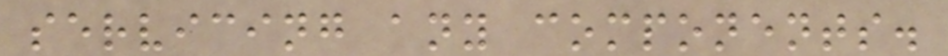servicing any components.
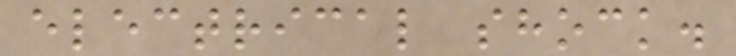electrical shock.
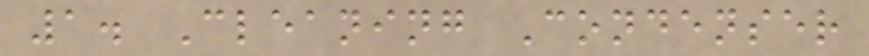1. Cleaning Condenser
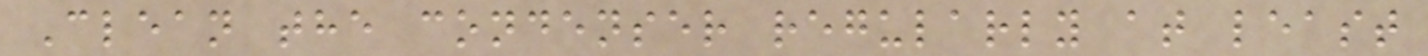Clean the condenser regularly at least
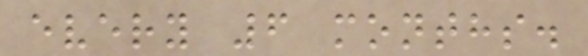every 6 months.
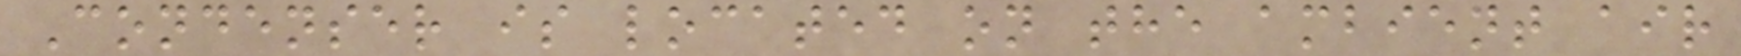Condenser is located on the ambient air
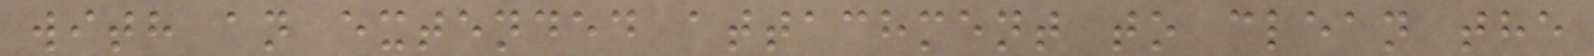with an extended attachment to clean the
